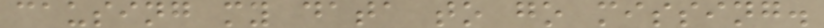causing my data to go missing.
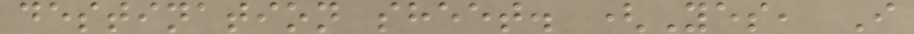destination sheet. (Yes, I
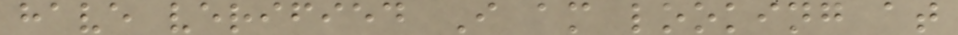have verified I am looking at
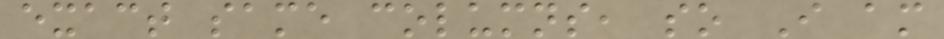exact same columns, so I am
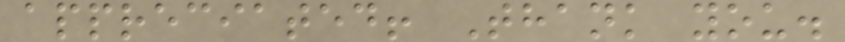appreciated! Thank you.
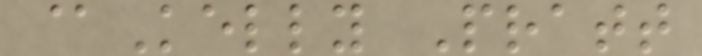@Kelly Pratt
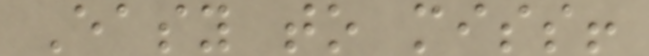Easy to miss!
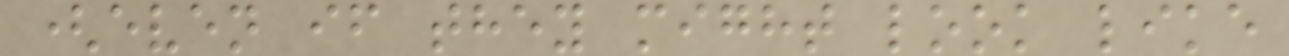(even if they might look like
